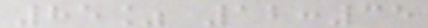85% 12:35
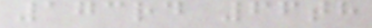173rd 66th
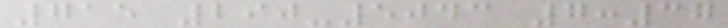715 290-5043 7:37
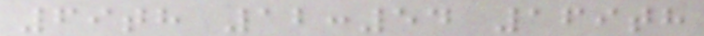69th 12:54 169th
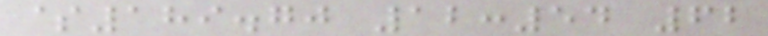$189.70 12:54 62
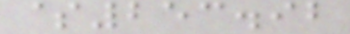$253.92
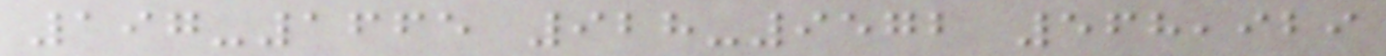197-1665 928-9572 568,929
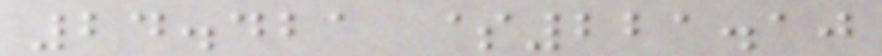24.421 $221.10
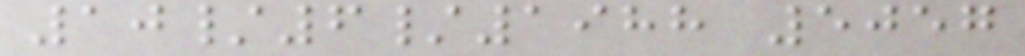10/6/1988 5057
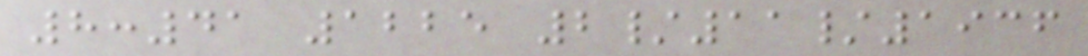8:41 1225 2/11/1936
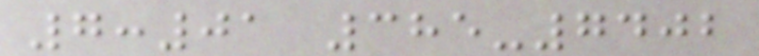7:01 385-7402
